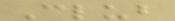Club
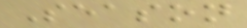Season
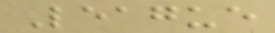League
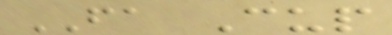FA Cup
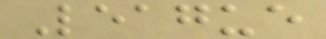League
